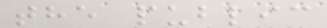the public
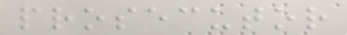prosecutor
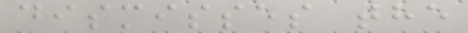dismisses the
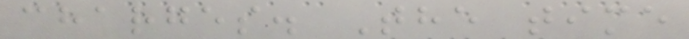charges. The time
